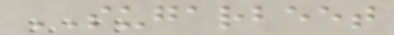SUGARBEET
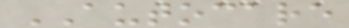AUTOCARE
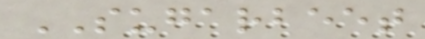SUGARBEET
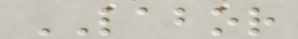LABOR
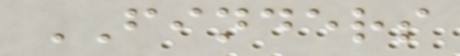FINDERS
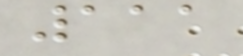111
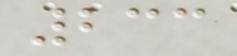233
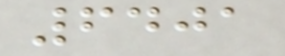6401
